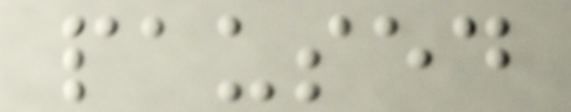paused
